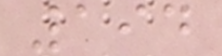194
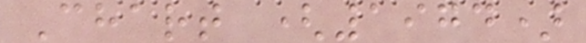Chart (1974)
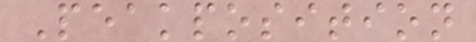Peakposition
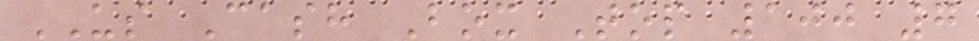US Cash Box Top 100 7
